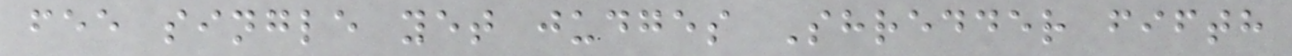fee single yet judges Shredder fifth
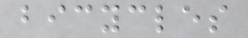bicycles
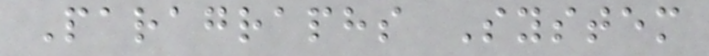Paragraphs System
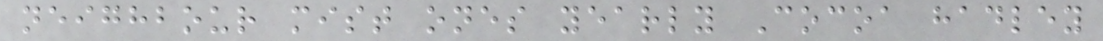neighbour mist ones yearly Cocoa hadley
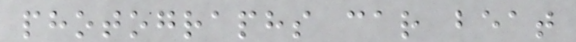photographs car beat
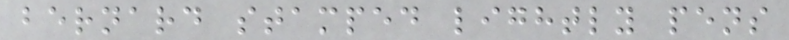bernard stamped lightly pens
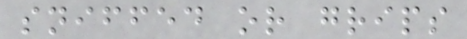sniffed or grips
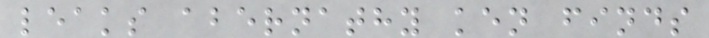leaks abernathy ken finds
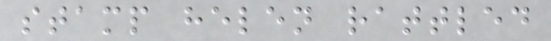stamp helen rattled
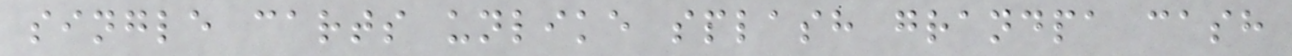single carts unlike splash grandpa cash
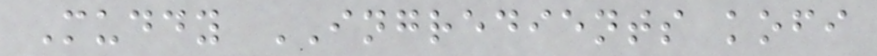Muddy INGREDIENTS kofi
